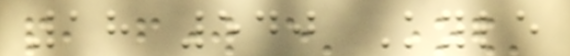18 540 Kyle
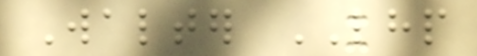Walter LHP
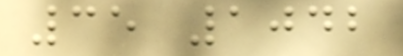35 1042
